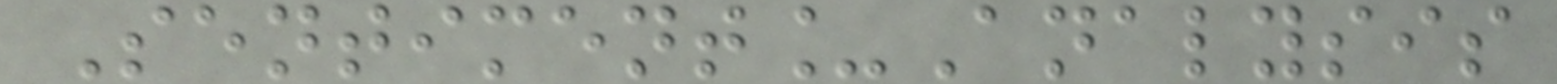Sentiment_Analysis
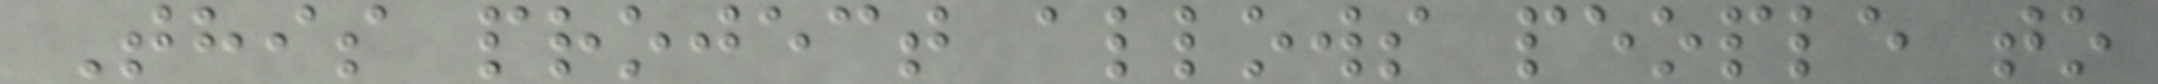This project allows people to
